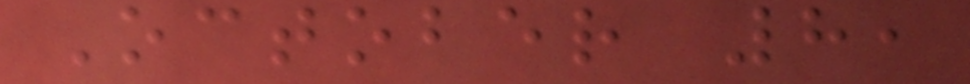October 8,
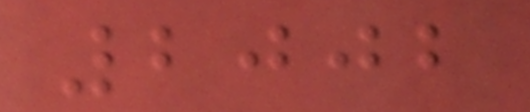2002
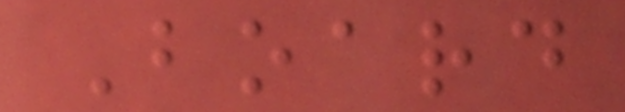Board
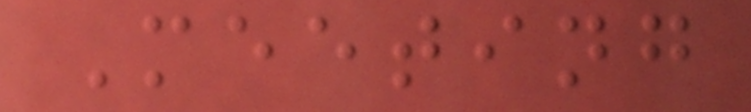Meeting
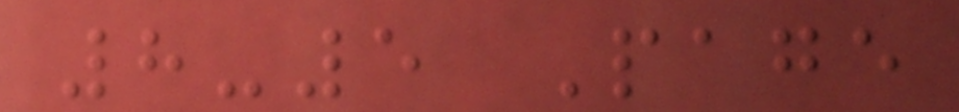8-5 Page
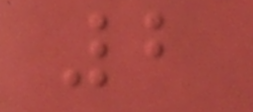2
